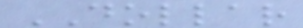DOLLAR
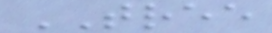TREE
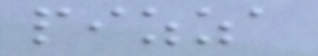pizza
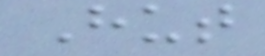Hut
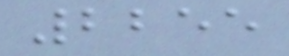2255
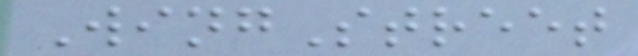WingStreet
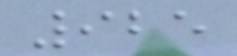925
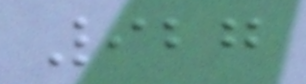927
